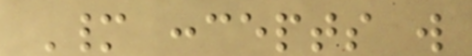Many concepts will
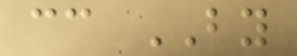cc BY
